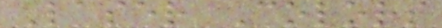Laser Colors
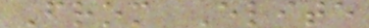From Elite
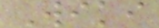Wiki
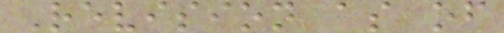Revision as of
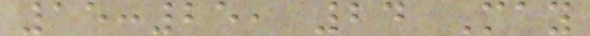15:25, 24 May
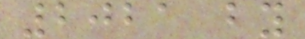2021 by
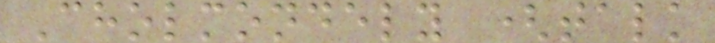Cholmondely (talk
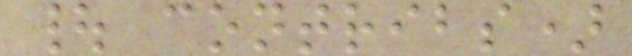| contribs)
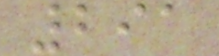291
